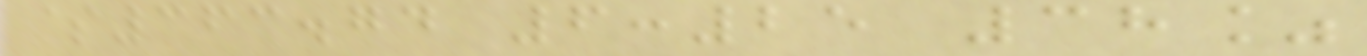$363.74 6:25 38%
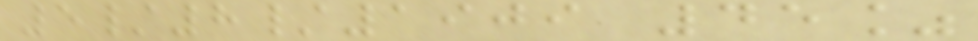5/8/1909 45%
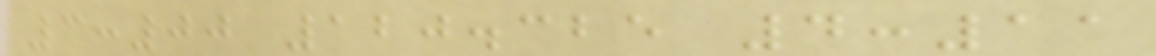3:00 120.325 4:11
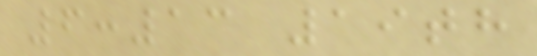6:13 19th
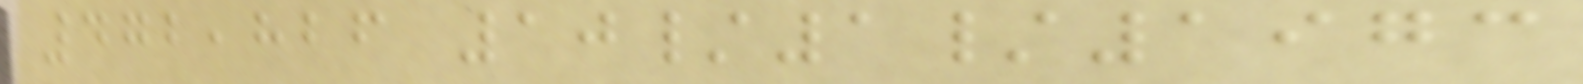472,826 10/1/1973
